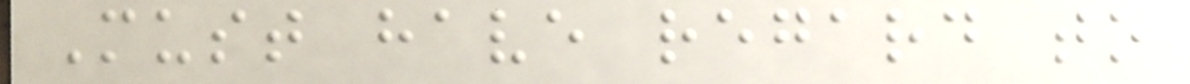Must have regard to
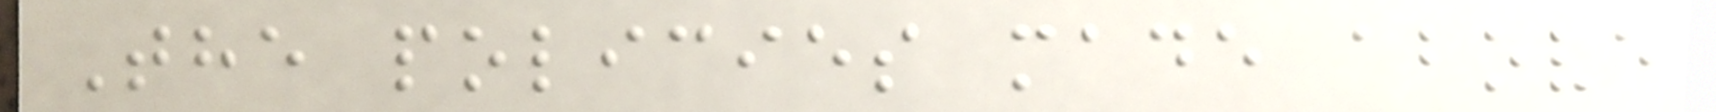The policies made above
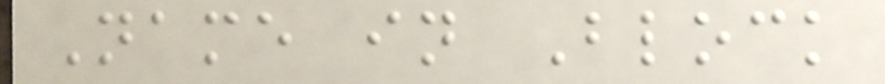Name in Block
